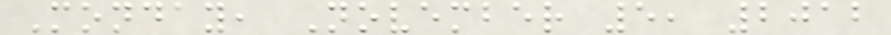Monday, November 5, 2012
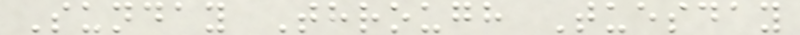Sunday Through Tuesday
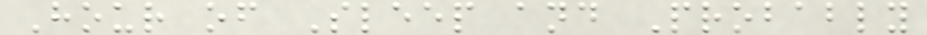Hour of Sleep and Probably
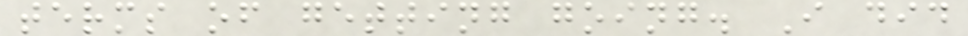terms of getting going. I did
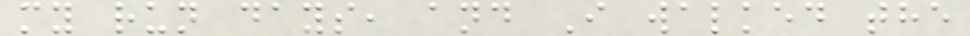my run days, and I walked the
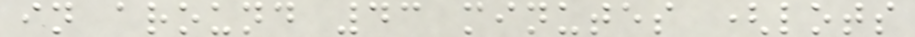in around 43 minutes (lots
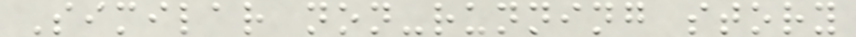Similar non-running story
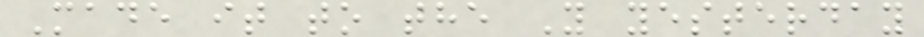Made it to the Y yesterday
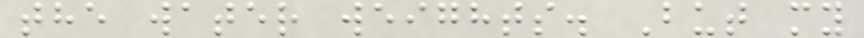the water weights. But my
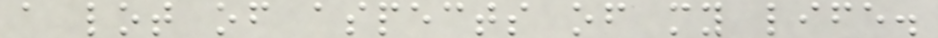a lot of aspects of my life.
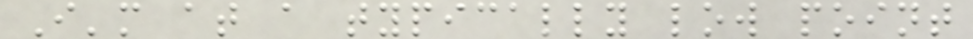I'm at a typically low point
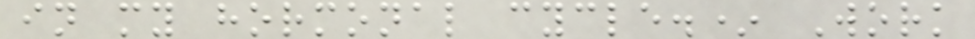in my hormonal cycle.* Work
